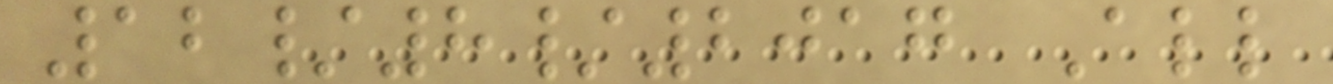12/8/2017 All
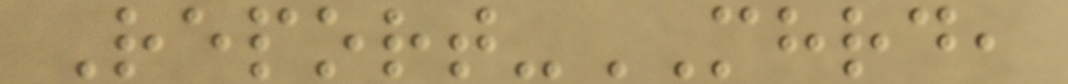Report-MHRD,
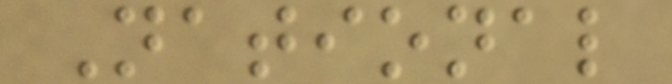National
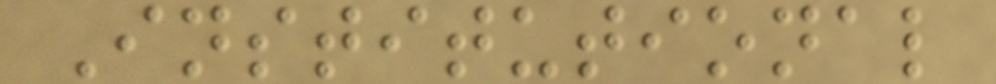Institutional
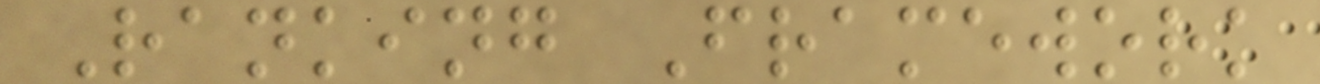Ranking Framework
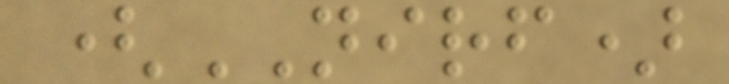(NIRF)
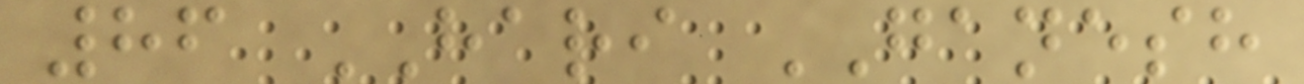86 HARI GANESH
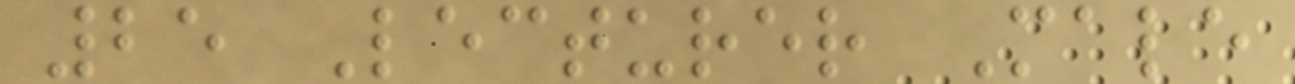25 Lecturer Male
